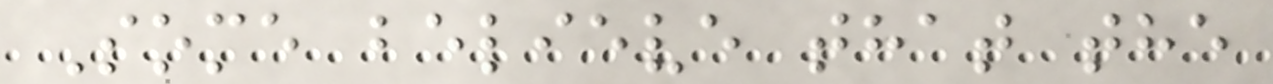Some believe that the
